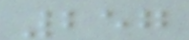257
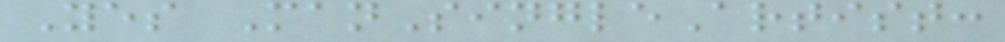Yes ManSingleArtist:
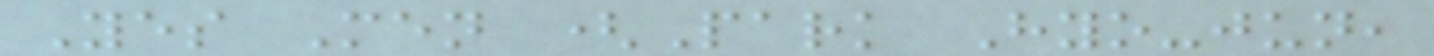Yes Men (Park Hyo-jun,
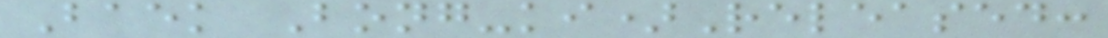Baek Bong-ki)Released:
